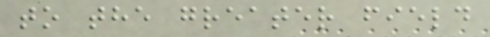to the greater field
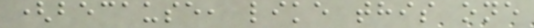(because, like this one
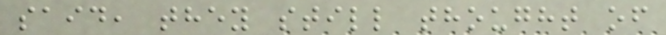said, they still thought of
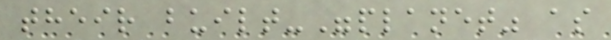their built-"planet" as
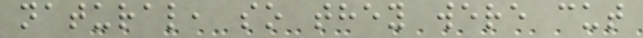natural, so they were cut
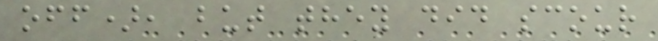off), but they did scour
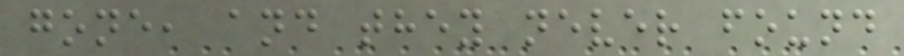gone, and they never found
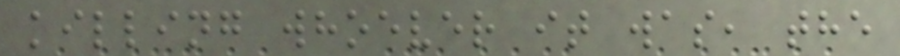killing whoever it was, the
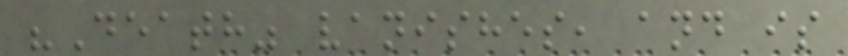"Death" vanishes, and is
